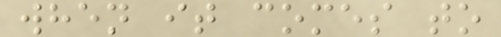when it comes to
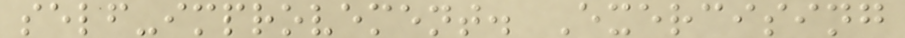self-improvement. Exercising
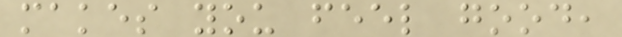makes you feel good,
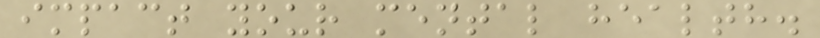impact your mental health.
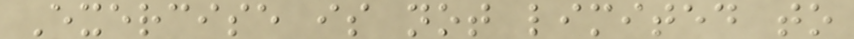Exercise is not limited to
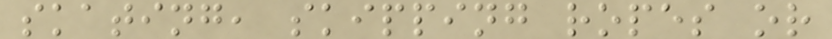skating, skipping ropes or
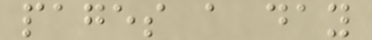pages a day
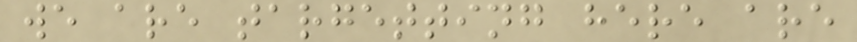we are targetting here are
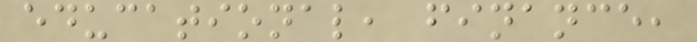educational, finance,
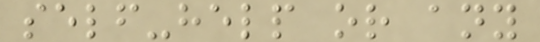self-help or any
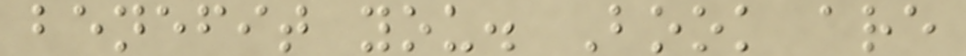benefit you. Book are
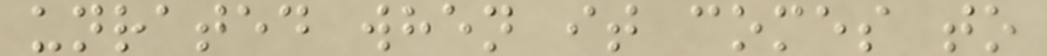unrated when it comes to
